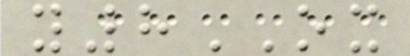y8OX
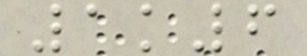1k6
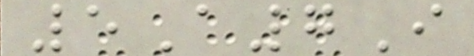5A7I
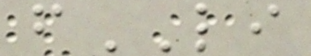fLI
